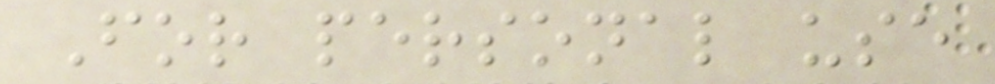For personal use
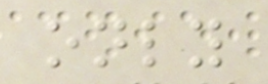only
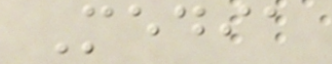Media
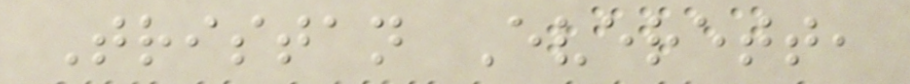Tristan Everett,
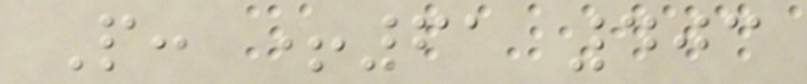P: +61 403
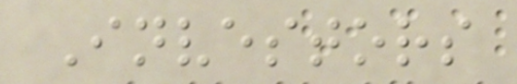Investors
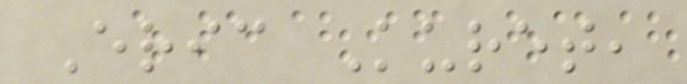Eric Kuret,
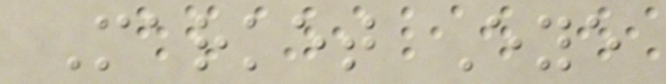Market Eye
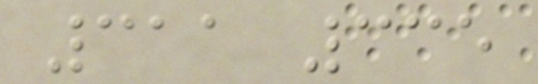311 335
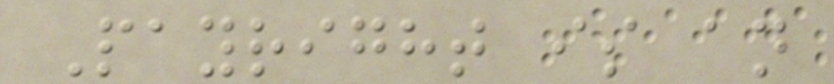Payright is an
